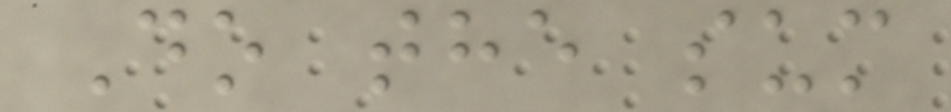Do the sum
